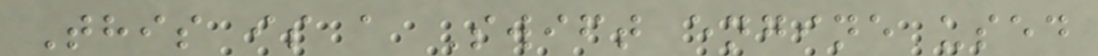This is a Swift engine used
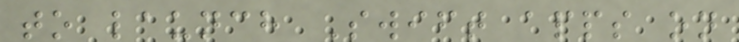to launch Swift apps on
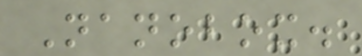Nanobox.
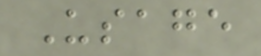Usage
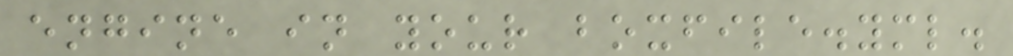engine in your boxfile.yml.
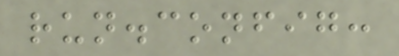run.config:
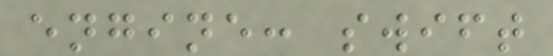engine: swift
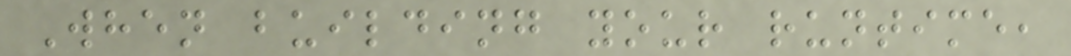When building your runtime,
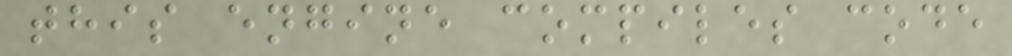this engine compiles code
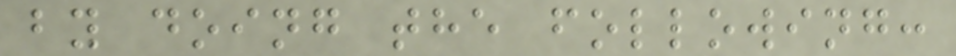by doing the following:
